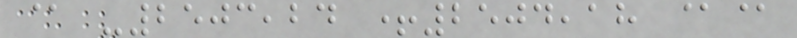@ -2503,24 +2504,18 @@
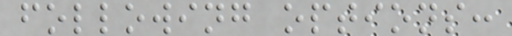following options:
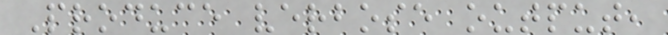Produce verbose output,
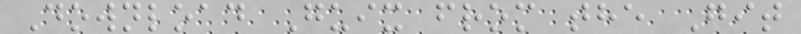Download Guix from the Git
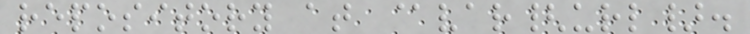repository at @var{url}.
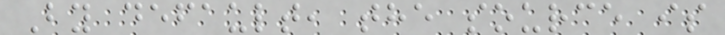By default, the source is
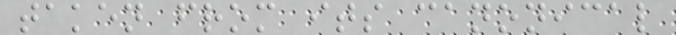taken from its canonical
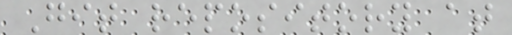Git repository at
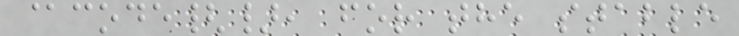@code{}, for the stable
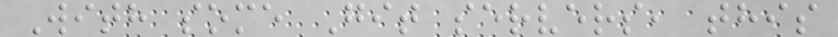With some Git servers, this
